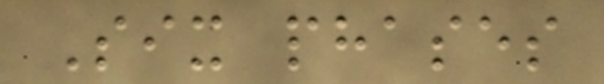Six phases
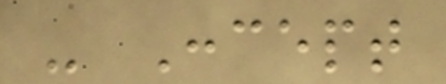- Concept
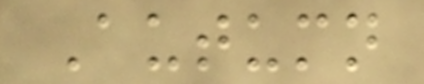Autumn
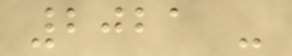2021 -
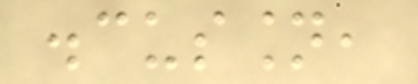discussion,
